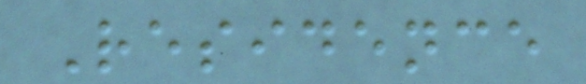Residence
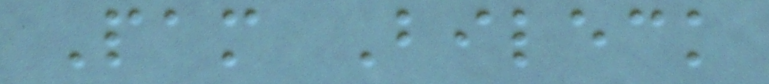Pam Bileck
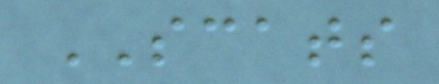SCATS
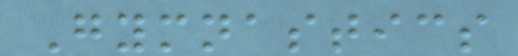Gymnastics
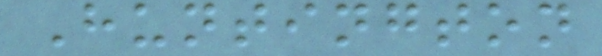Huntington
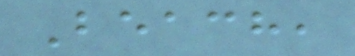Beach,
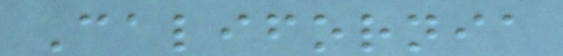California
